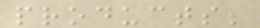products;
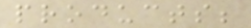products;
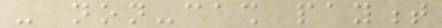- non-cash payment
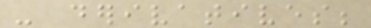- derivatives;
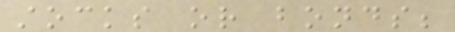stocks or bonds;
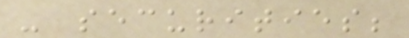- securities;
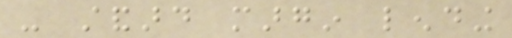- standard margin lending
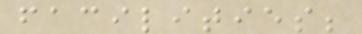facilities;
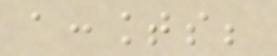accounts;
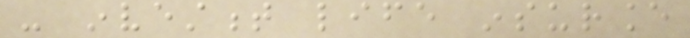- investment life insurance
